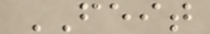FEIT
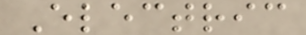Electric
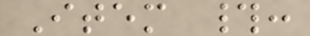Item #:
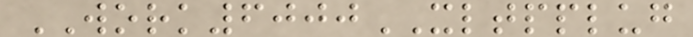WORK6000XLTPPLUG
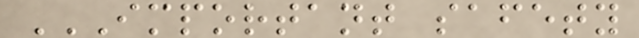IMPORTANT SAFETY
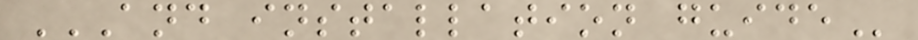AND INSTALLATION GUIDE
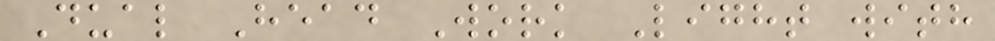Dual Head Work Light with
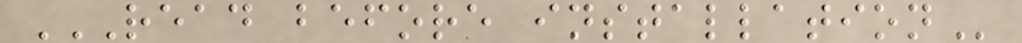READ BEFORE INSTALLATION
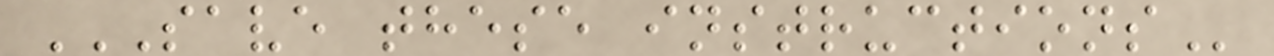SAVE THESE INSTRUCTIONS
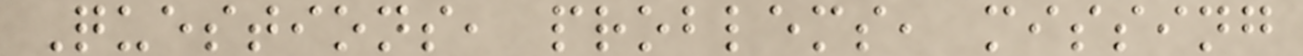Questions, problems, missing
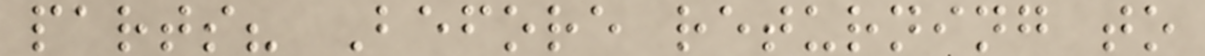parts? Before returning to
